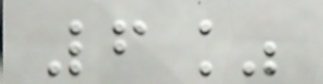6%
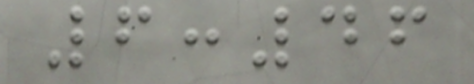6:46
